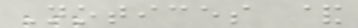Notices &
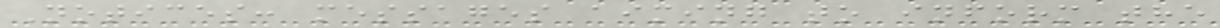Notices: messages aiming to inform the
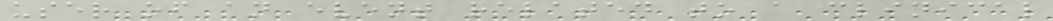user of an event related to a clinical
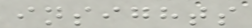insights
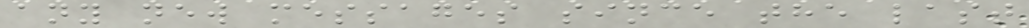any new messages since the last
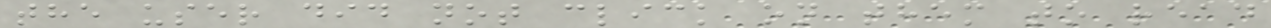the user did not click on them to read
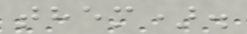them).
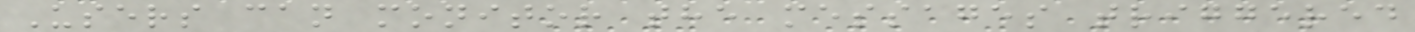Users can monitor the messages triggered
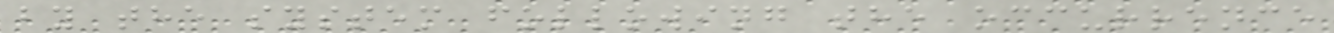by the system following the occurrence
